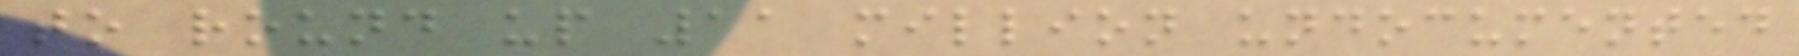to round up 11 million undocumented
